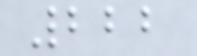222
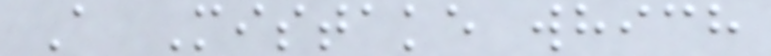A Mistake which
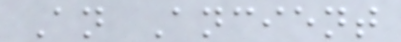An Ancient
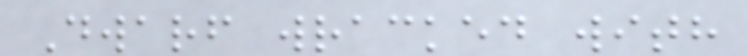Dwarf wracked with
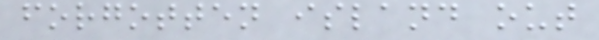forgotten island out
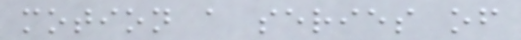motion a series of
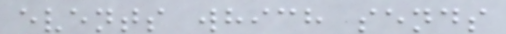events which sends
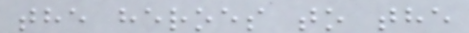the heroes to the
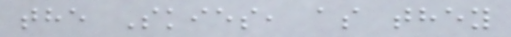the Skies, as they
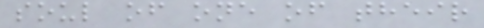soul of one of their
